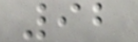92
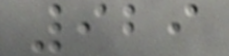929
